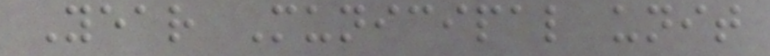Year Municipal unit
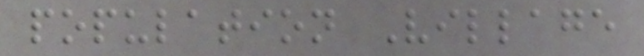population Village
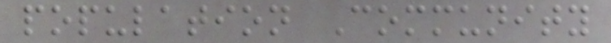population Community
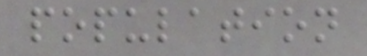population
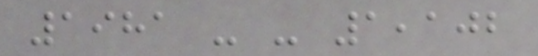1981 - - 1,102
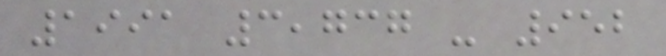1991 3,737 - 952
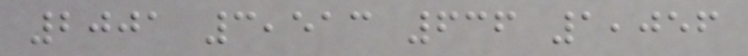2001 3,513 636 1,056
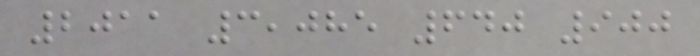2011 3,085 640 900
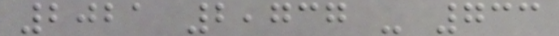2021 2,737 - 733
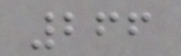266
